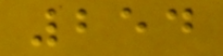254
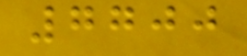7700
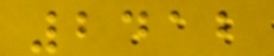2412
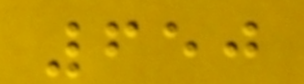650
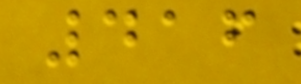416
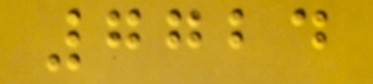7724
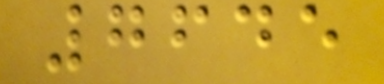7645
